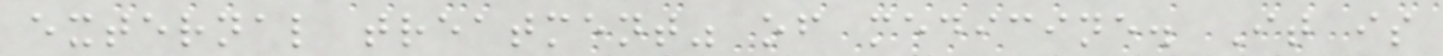external treatment" of medicine. It is
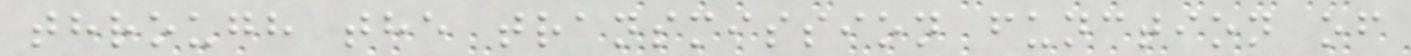through the transmission function of
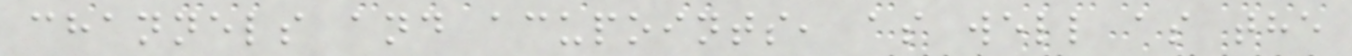channels and acupoints, as well as the
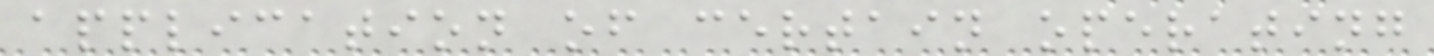application of certain operating
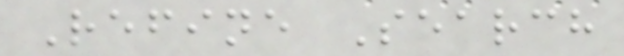Refine Search
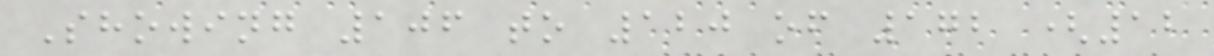Showing 106 to 120 of 172 (12
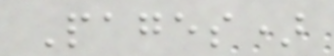Pages)
